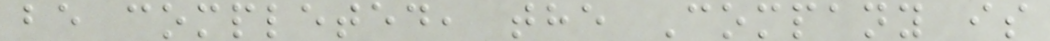be completed, the Company is
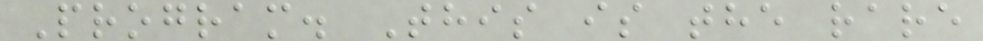Program. This is the rare
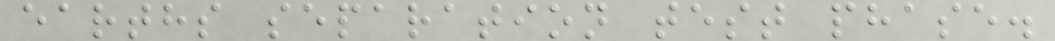earths separation test phase.
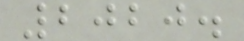2020.
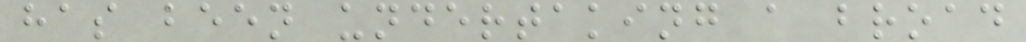has been undertaking a broad
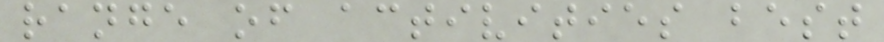range of activities best
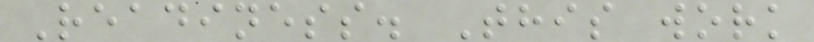Readiness. This work
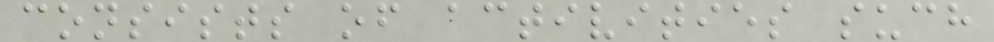consists of activities such
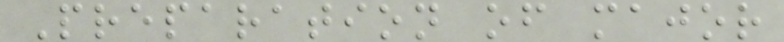Preparation of major
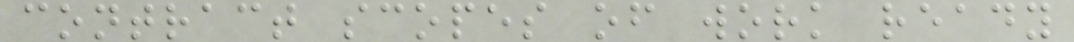contract scopes of work ready
